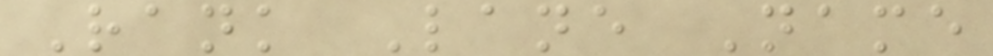Rank Lane Name
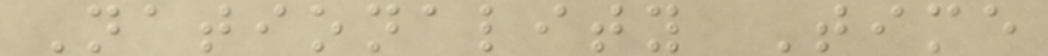Nationality Time
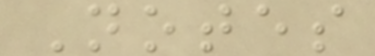Notes
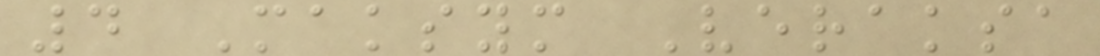4 Maksym Veraksa
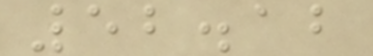52.12
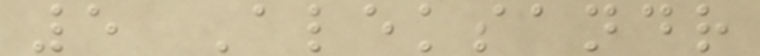5 Aleksandr
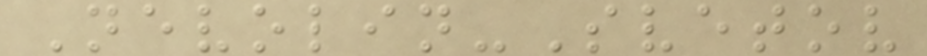Nevolin-Svetov
